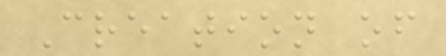Creation of
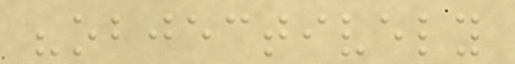"objectively
